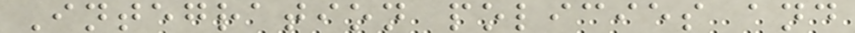Integration policies and
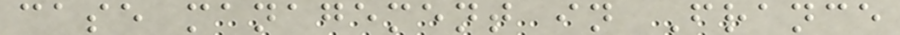case management in France
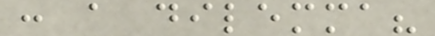: a dilemma?
